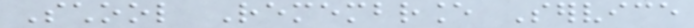School Remembrance Service
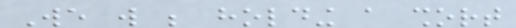We will be holding a short
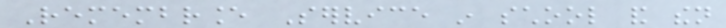Remembrance Service in school and then
